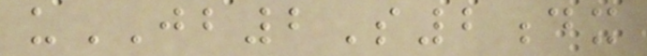uJB2S2dx
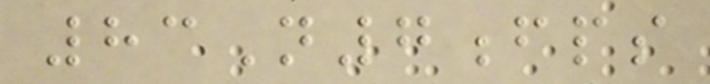83N7fps
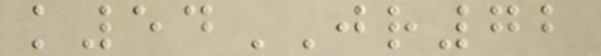k54JR72
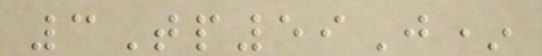3Tp59J*
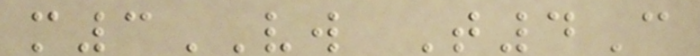m3VW T4C
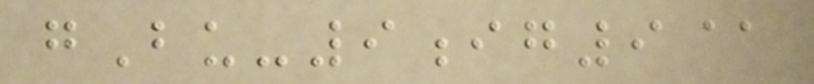gBu-9ig9@
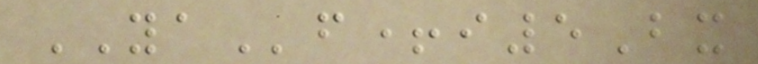YAf+i5Bx
